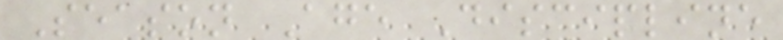Season Age Discipline
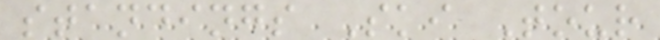standings Ski Tour
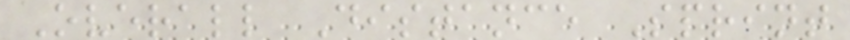Overall Distance Sprint
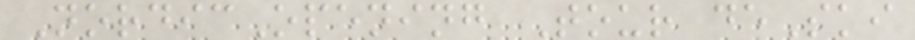NordicOpening Tour deSki
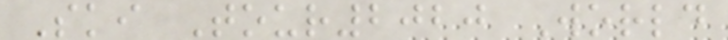Ski Tour2020 World
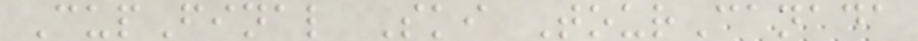CupFinal Ski TourCanada
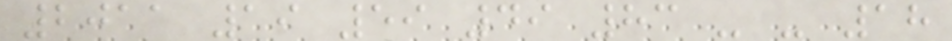2011 19 59 49 83 - - 18
